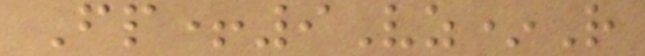Fp+9Vz*R
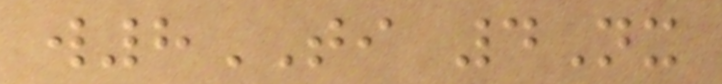w8TI 4Nx
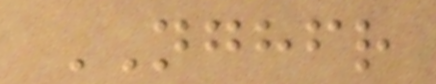NGHFR
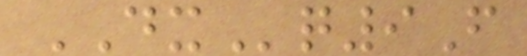DXq9F
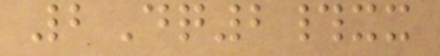2Dq2#xx
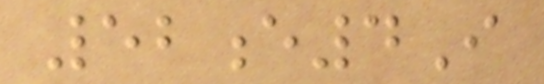52e4I
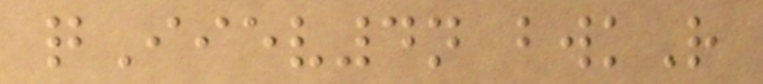qIiev4n bwkR
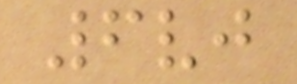6vj
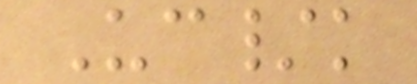Uc/k
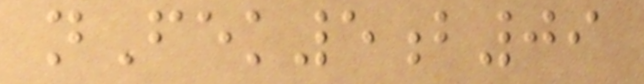nFek5b09
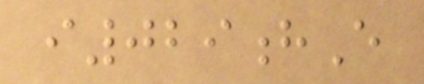i029hE
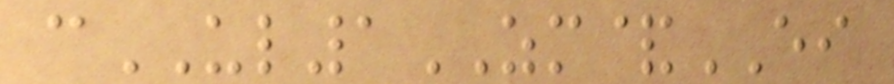cUL1ZM&EI
